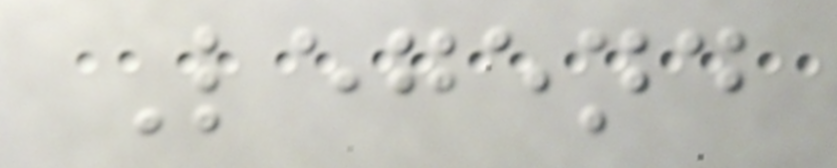Legend
